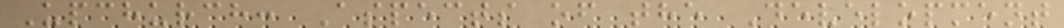Upchurch: Aspects of the Development
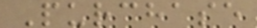Purchase
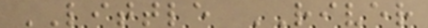LITTLE RIVER
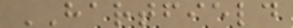HARTFIELD
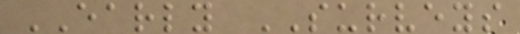EARLY SURVEYS
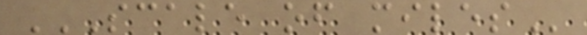SCALE OF MILES
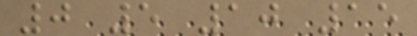0 5 10 15
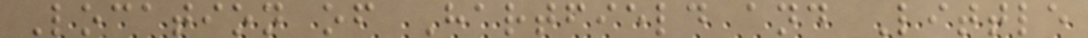Location of Hartfield and Little
